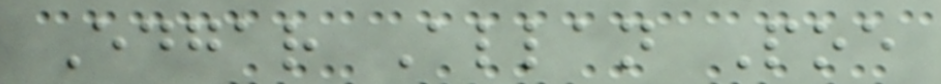Edgar Allan Poe
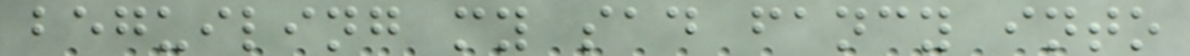beguiling my sad fancy into
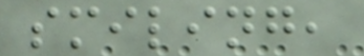smiling,
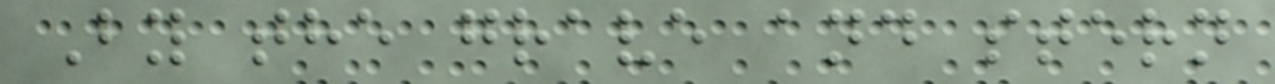By the grave and stern
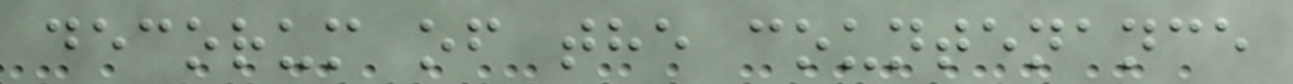decorum of the countenance
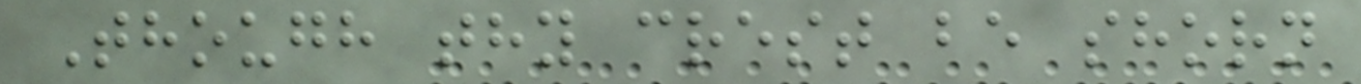Though thy crest be shorn
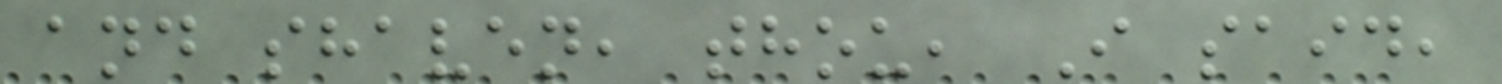and shaven, thou, I said,
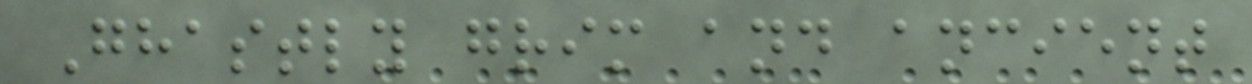Ghastly grim and ancient
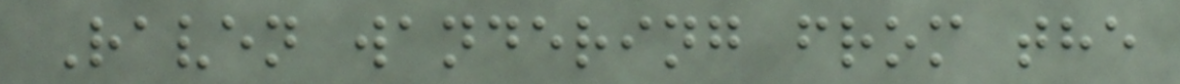Raven wandering from the
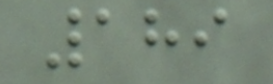189
